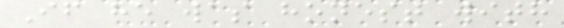If he was honest with
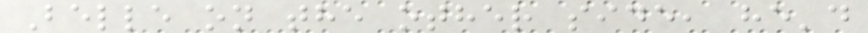Belle on the other side, he'd
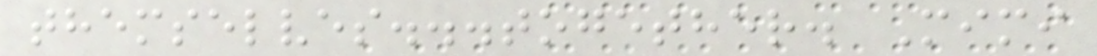themselves...together. Mimi
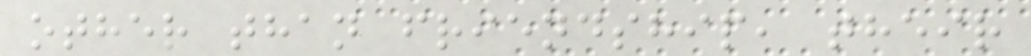other than friendship, their
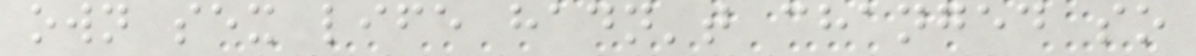own sex life hadn't changed so
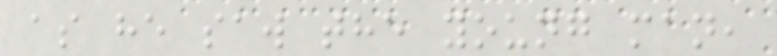as he saw the young man,
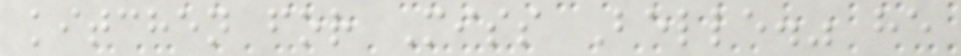kitchen for Miss Belle." he
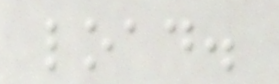load.
